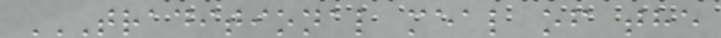TRADITIONAL MEAL OF THE
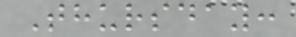Thursday:
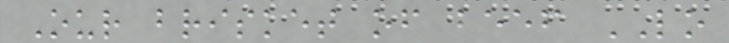Our brisket of beef LO
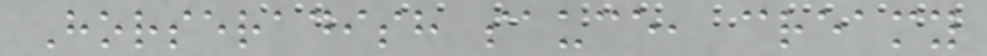Horseradish sauce, creamy
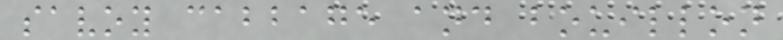savoy cabbage and bouillon
